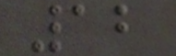12
